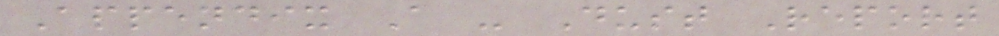Appendix A - Dust Report
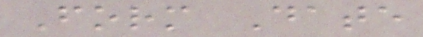Form Date
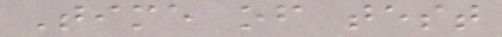Time of test
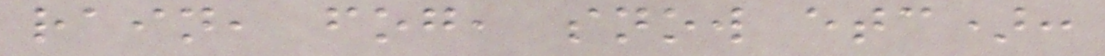rain, fog, snow etc):
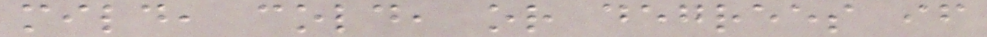mild, cold, or degrees if
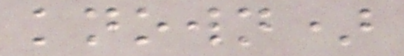known)
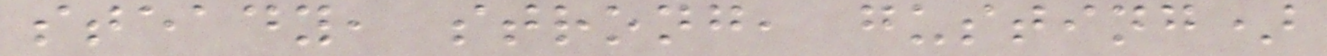steady, strong, gusting)
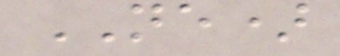NE)
